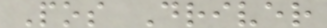Pos Driver
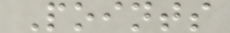Points
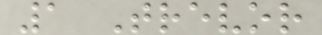1 Trevor
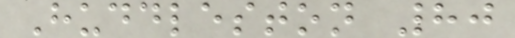Huddleston 80
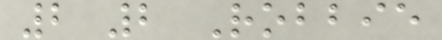2 2 Robbie
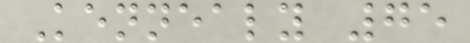Kennealy 75
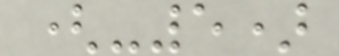(-5)
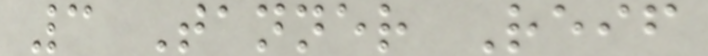3 Tanner Reif
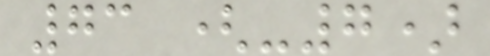73 (-7)
